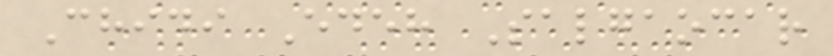Chidi Edeh Salgaocar
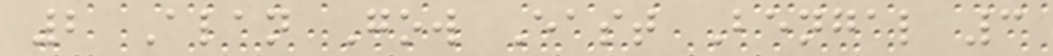2 Alan Gow East Bengal 3
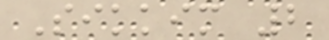Sikkim 2
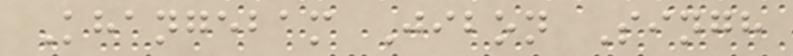Khangebam Jibon Singh
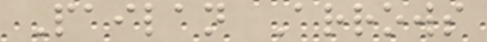Pailan Arrows
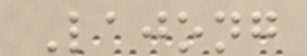Lajong
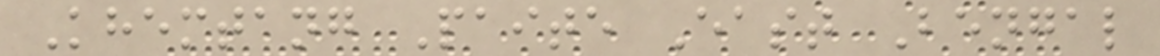Khemtang Paite East Bengal
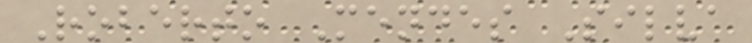Roberto Mendes Silva
